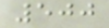500
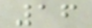16
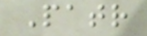Patr
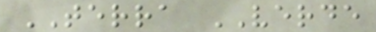TERRA VERDE
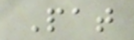Pat
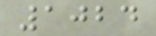1024
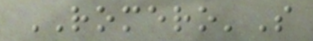ROMERO'S
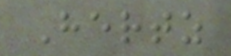Hertz
